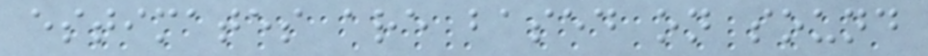estimates are based on sound
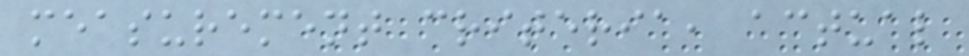measurement criteria, actual
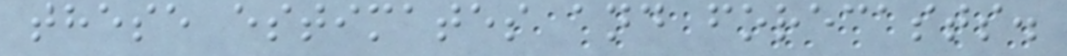these estimates and forecasts.
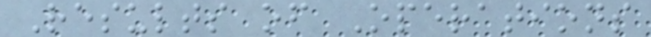Results of Operations
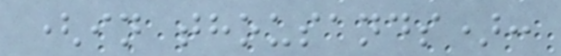(in thousands):
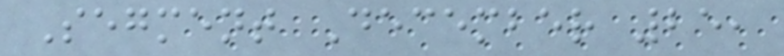Segment December 25,
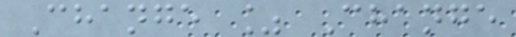Change % Change
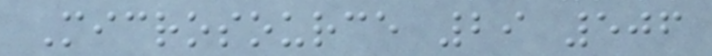Microsource 29 506
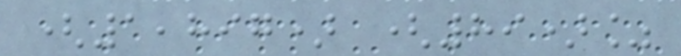(1,897) (89)%
